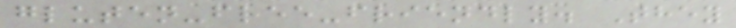gluten-free-friendly. They
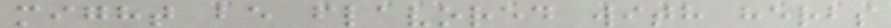might be flavored with herbs
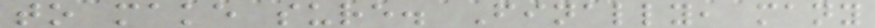to make sure. Finally, many
